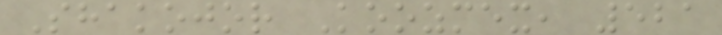Shakojor Koozmex, 521
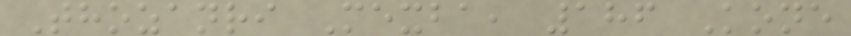Thozanri Mexba, 186 Kone
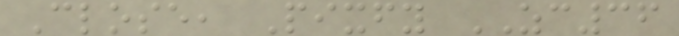Close, Pixfy ZC36
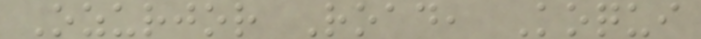Ozurjor Road, Koqui
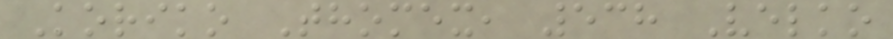Koriko Thomex, 538 Velko
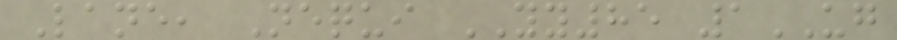Lane, Nequi YY85 1UG
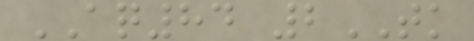AQ84 2TK
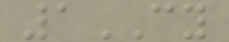1CY
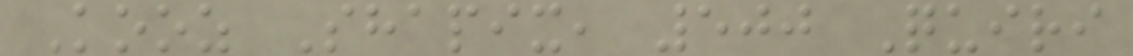Kooz Shapix, 500 Quiri
